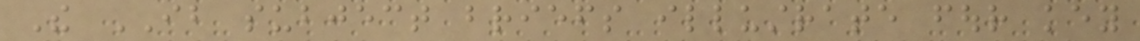The IB subject briefs illustrate four key
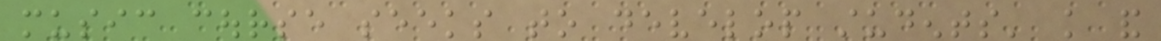music course seeks to develop students' knowledge and
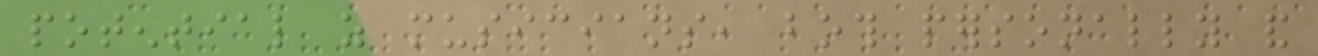potential as musicians, both personally and
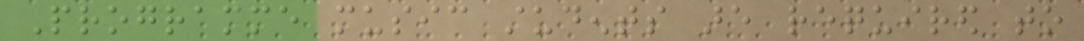Programme music students are required to
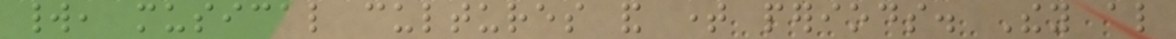world, musical cultures and time periods. They also
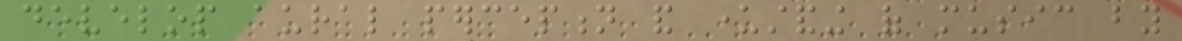develop aural perception and understanding of music by
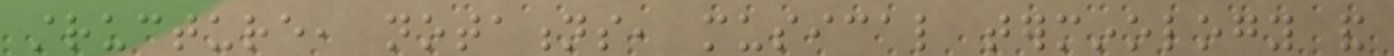structure, notations, musical terminology and
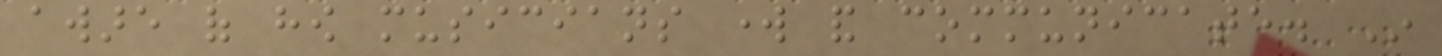aware of how musicians work and communicate. In
